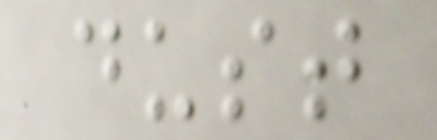dust
